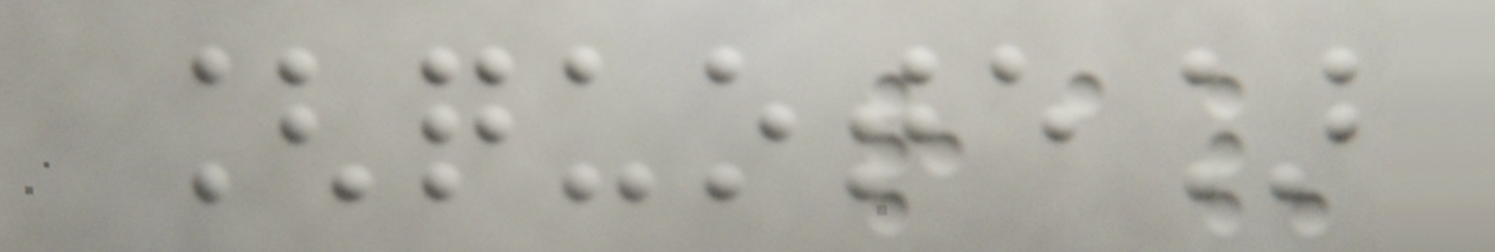[quote]
